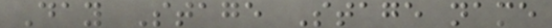Day Stage Stage name
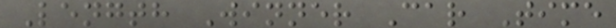Length Winner Car Time
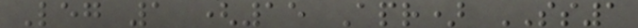Leg 1 (15 Apr) SS1
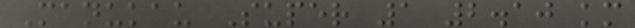Manukau Super 1 2.10 km
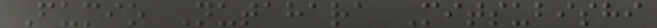Fumio Nutahara Mitsubishi
